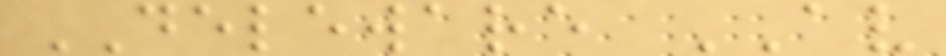DELEWARE AV
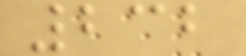232
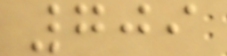709
